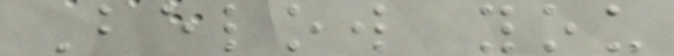Below you
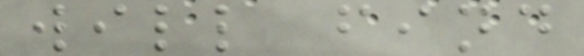will find
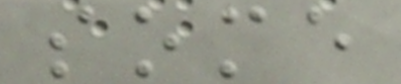some
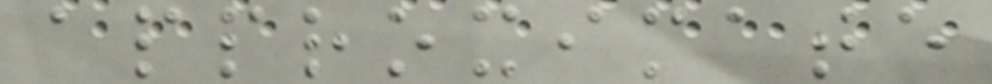approximate
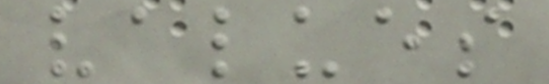values
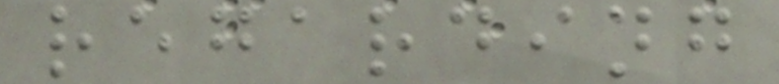regarding
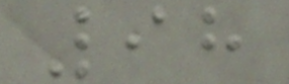98
